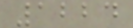1224
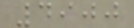4900
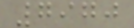7970
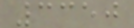3350
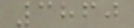3860
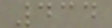434
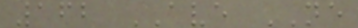162 AVE NE
